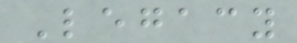Legacy
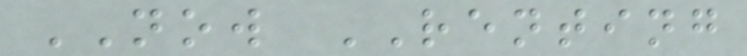NOW RENTING
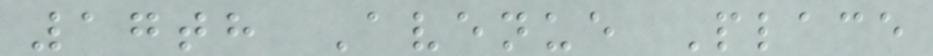17th Avenue Place
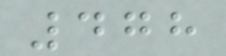478
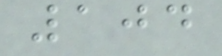104
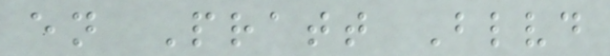en Pratt Blvd
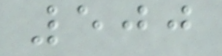500
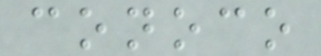conoco
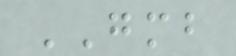GMB
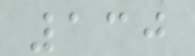130
